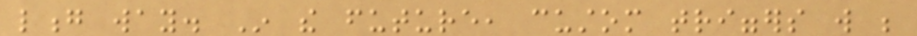long way. In the future, custom triggers will be
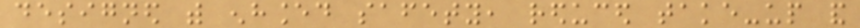designed with enhanced safety, reduced take-up and
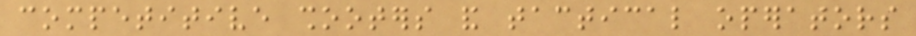competitive shooters and tactical operators
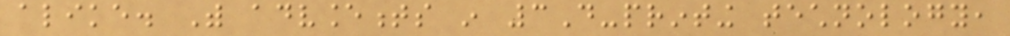alike. With advancements in 3D-printing technology,
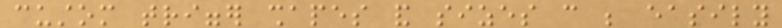custom trigger shapes and sizes can be easily
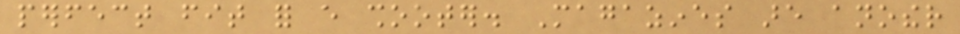perfect fit for every shooter. Magazines are another
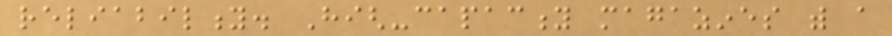reliability. High-capacity magazines with a
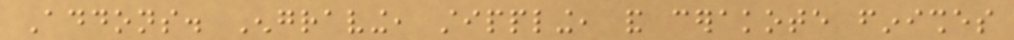Addons. Engraving, stippling, and cerakote finishes
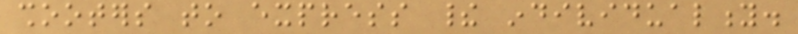shooters to express their individuality.
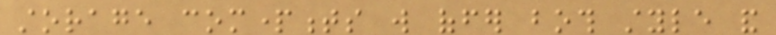storage compartments will offer both style and
